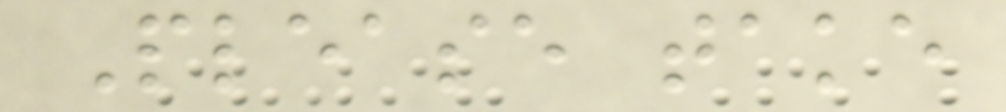Please take
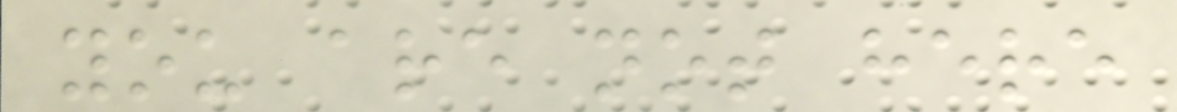you are not here
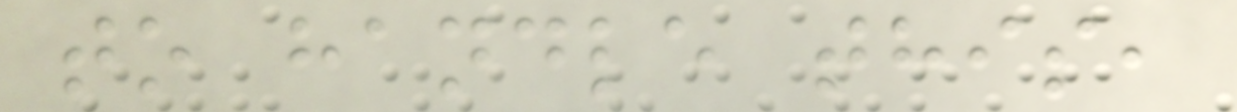to handle this,
